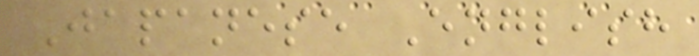Japanese English
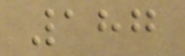187
